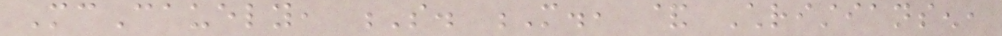McCauely, S. M., & Christiansen,
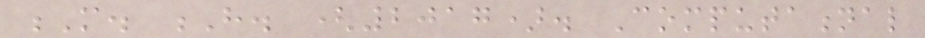M. H. (2017). Computational
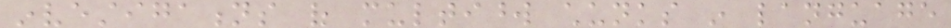investigations of multiword chunks in language
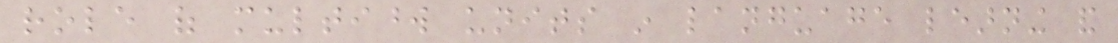role of multiword units in language learning and
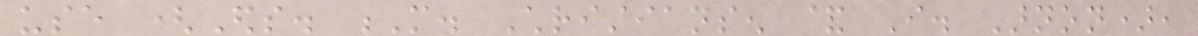use (Eds. M. Christiansen & I. Arnon),
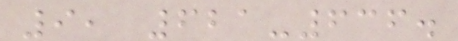9, 621-636.
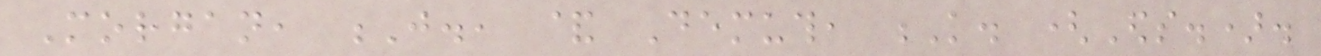Morgan, J., & Demuth, K. (Eds.).
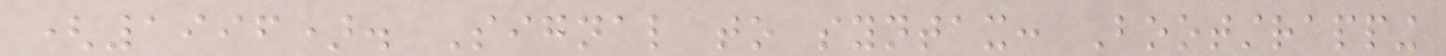(1996). Signal to syntax: Bootstrapping
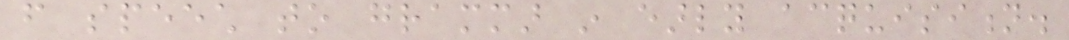from speech to grammar in early acquisition.
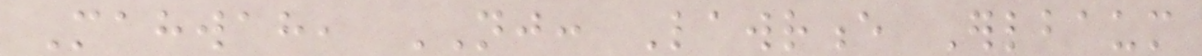Mahwah, NJ: Lawrence Erlbaum
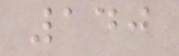140
